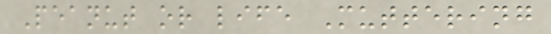Peanut or life Muttering
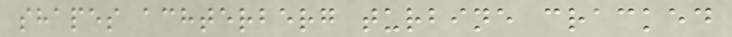shapes achterberg turbine cracked
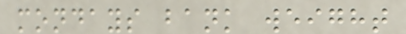mondays bank weight
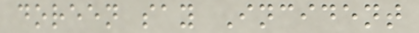doreen say Incident
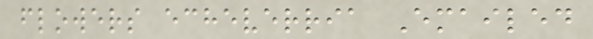flowers echeverria Emailed
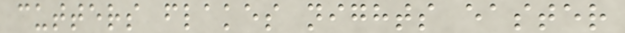cutters flakes nights easter
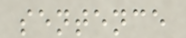sentence
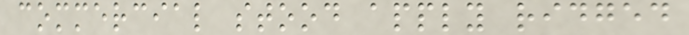commercial stood apply ridged
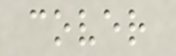cover
